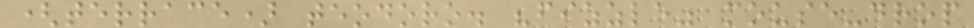(terrace) teodoro. "fizzle" mouse-drop
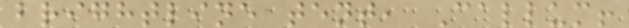brightline tent, Callum!
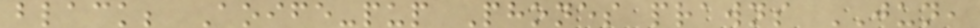black; Aoife-pup Phones prawns JUN,
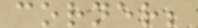corner;
